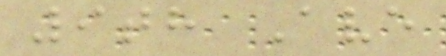9th Ave
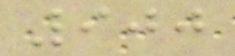900
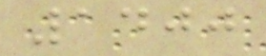1400
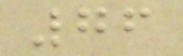76
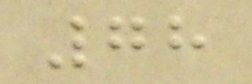78
